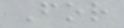For
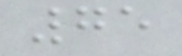75
